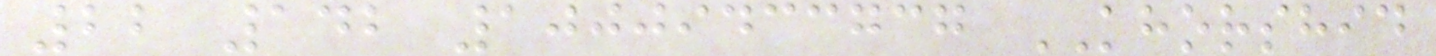22 142 10009433737 KHORSHID
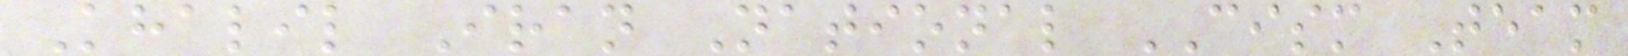Khalil Iran National CISM Team
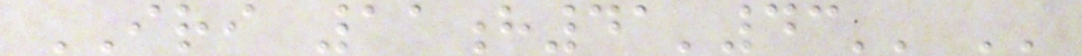IRI 11h41'43'' ''
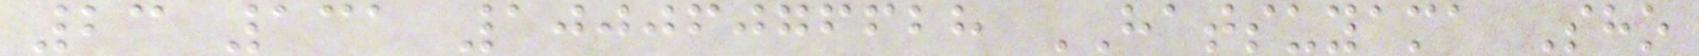23 131 10006076628 HATSUYAMA Sho
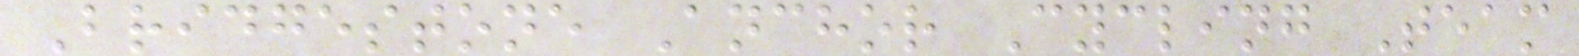Bridgestone Anchor Cycling Team
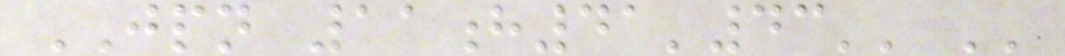JPN 11h41'43'' ''
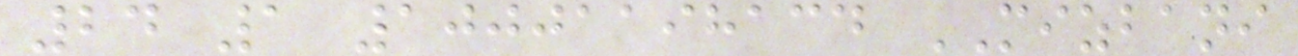24 1 10001198134 MIZBANI
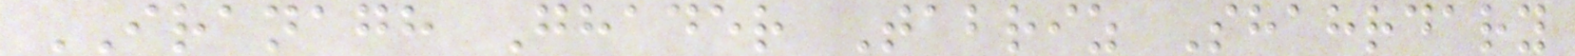IRANAGH Ghader Tabriz Shahrdary
